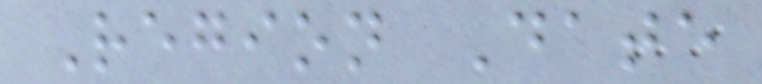Region Date
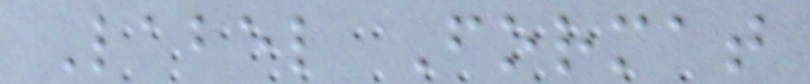Label Format
